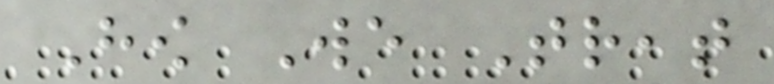How We Treat
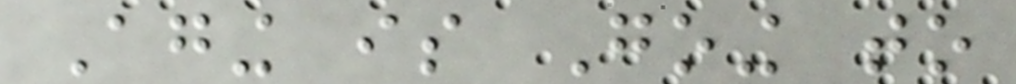Aging is Going to
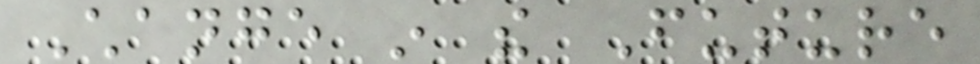Change in the Future
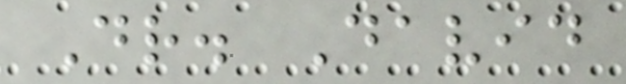Dr. David
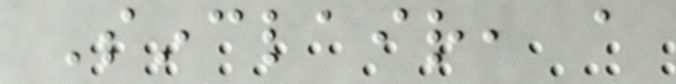Sinclair, a
